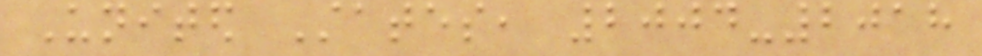United States, 2004-2018
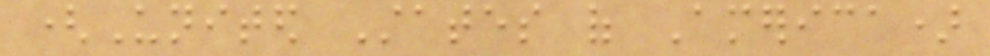(United States of America)
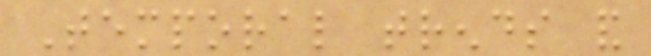Temporal trends and
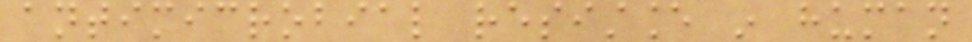antimicrobial resistance in human
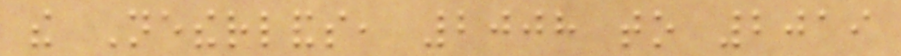the Netherlands, 2008 to 2019
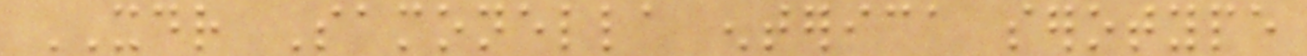XDR Samonella enterica serotype
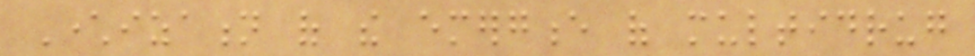Characterization of the emergence of multidrug
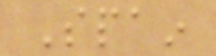Spain
